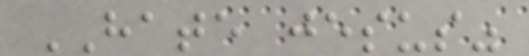HATE jesus"
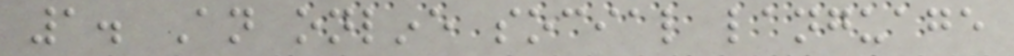1. An online social language
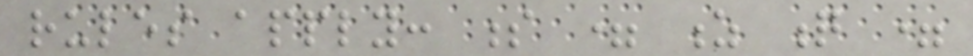rules apply: s = z q =
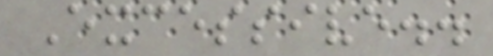Excessive..
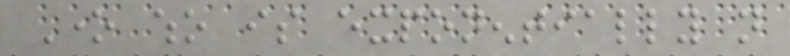One who is exponentially not
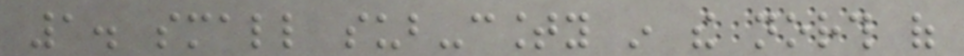1. small sub-county in the north of
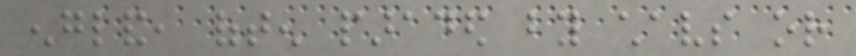england, often paraded by chavs or
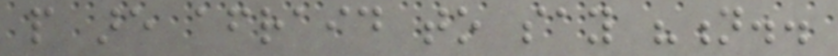people are afraid to say "n..
